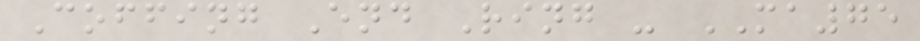Coffing End Ring - MA75
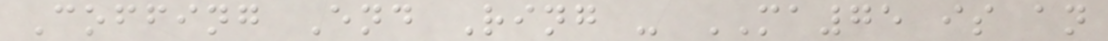Coffing End Ring - MA75 is an
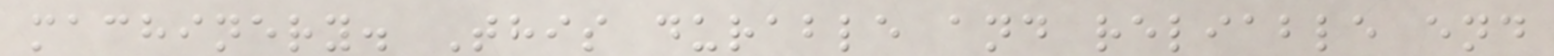machinery. This durable and reliable end
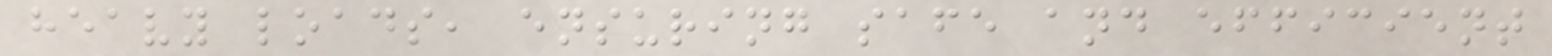heavy loads, ensuring safe and efficient
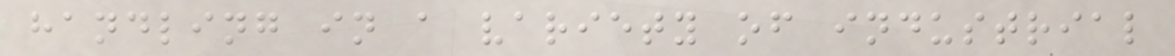handling in a variety of industrial
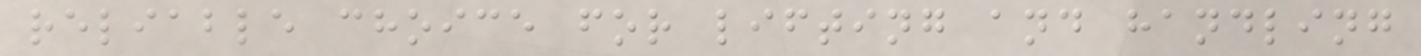reliable choice for lifting and handling
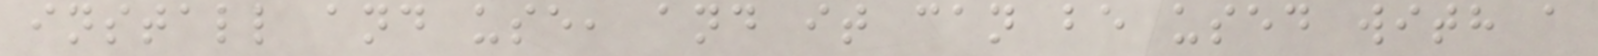install and use, and it can be used with a
